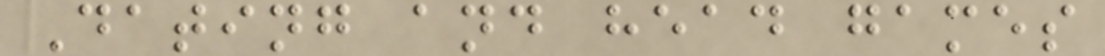Dating and head games
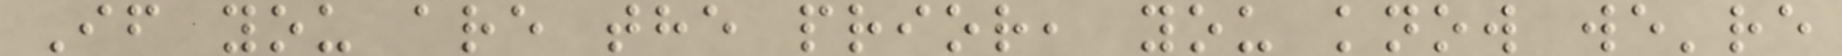If you are the prior, you know we're
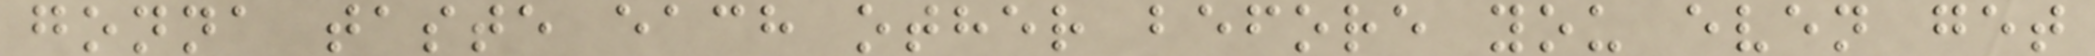gonna taste each other before you even get
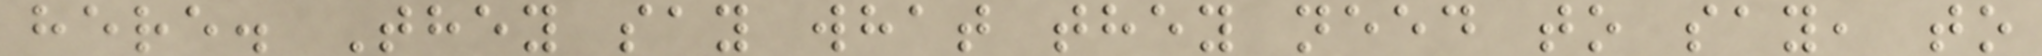here. They say what they need to say, to
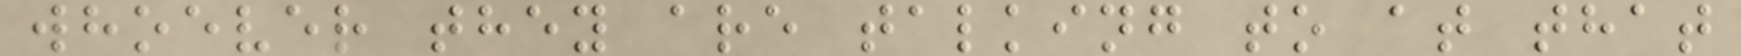whoever they are talking to at that
